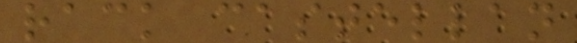rack castellan
